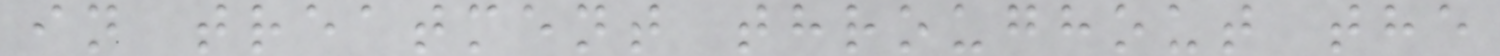in treatment throughout the
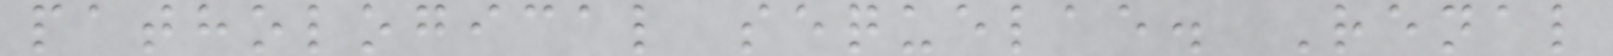pathological sequelae. Renal
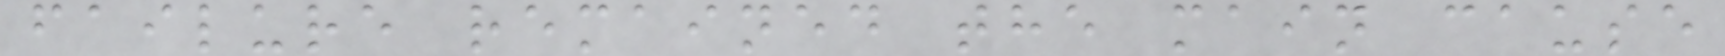failure remained the main cause
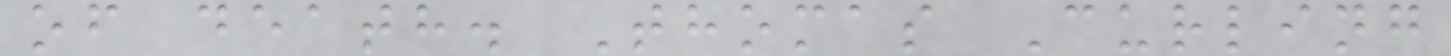of death. Thomas Curling
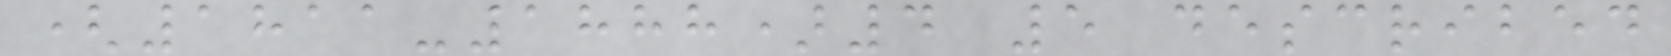(1811-1888)4 5 described
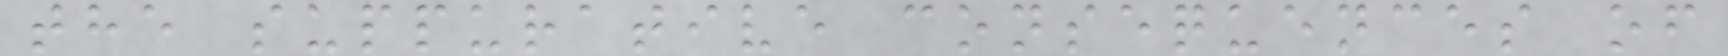the suppurative consequences of
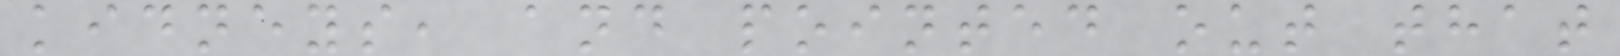kidneys, and pointed out that
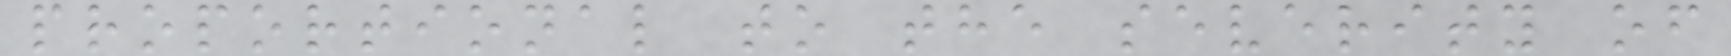proportional to the severity of
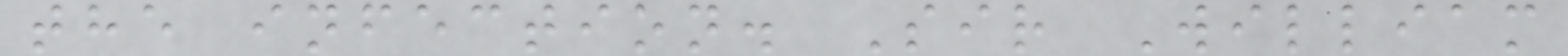the infection. Sir William
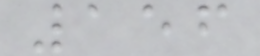156
